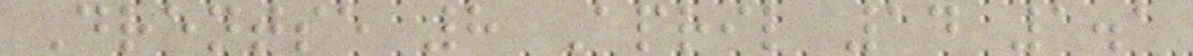Drentse 8 April 14 1.1
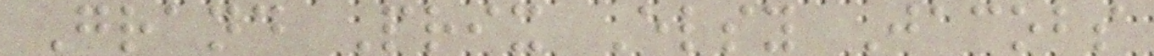Grand Prix Elsy Jacobs
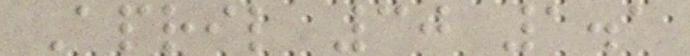April 30 1.1
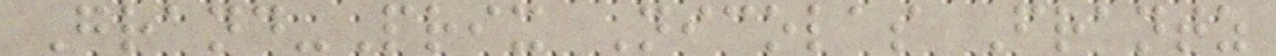Grand-Prix Nicolas Frantz
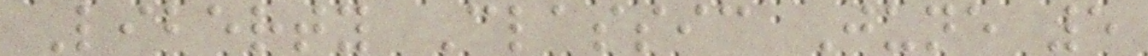Liberty Classic June 5
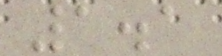1.1
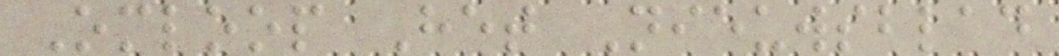Omloop Het Nieuwsblad
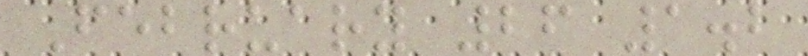February 26 1.2
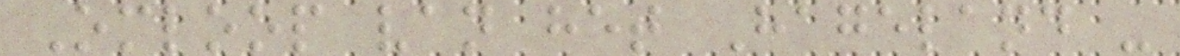Omloop van het Hageland -
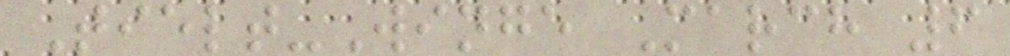Tielt-Winge March 6
